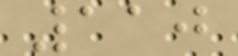110
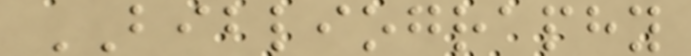BIBLIOGRAPHY
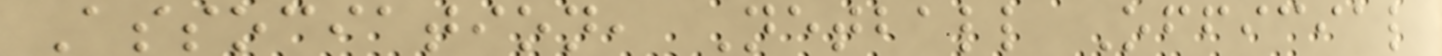Association, Netball Official
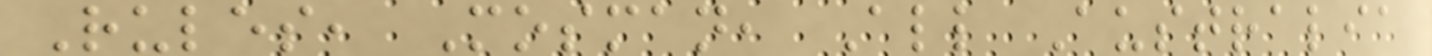Rules, Mosman, All Australia
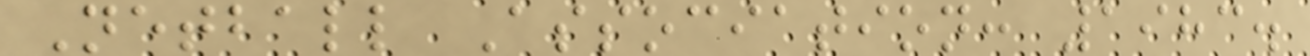Netball Association: 1983.
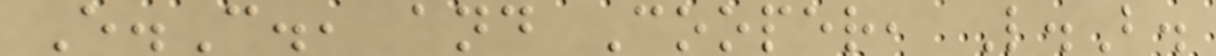E.C., and Cooper, L.B.
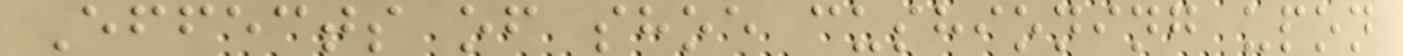Effects of shoe cushioning upon
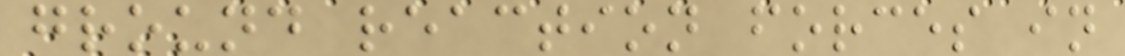ground reaction forces in
